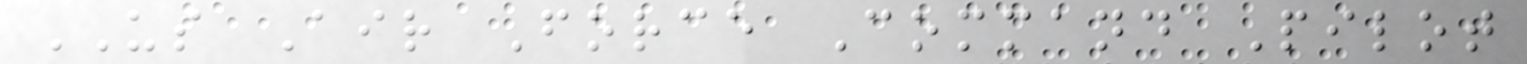US Air Force Command Pilot
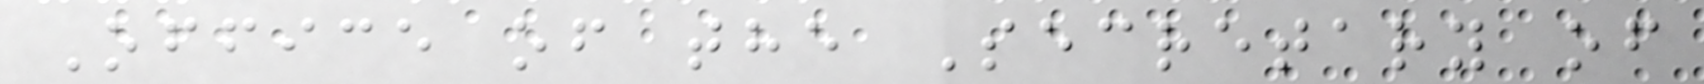Office of the Secretary of
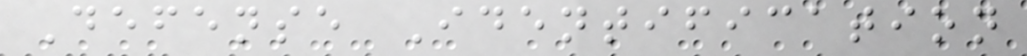Defense Identification
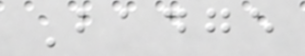Badge
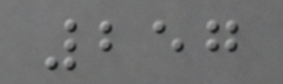257
